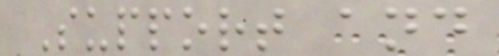Support and
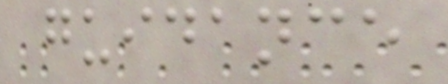guidance
